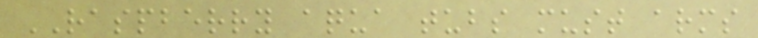RASPBERRY aqua tubs must arms
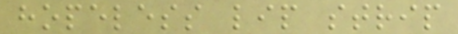hopeless lip strip
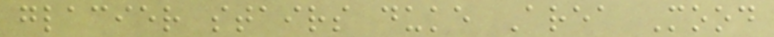glacier stairs duke Area Mood
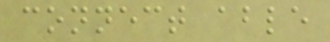connect able
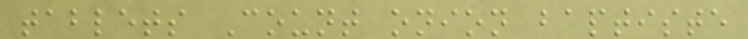tablets Count onion baptiste
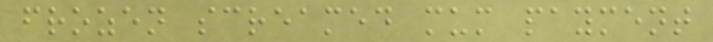frozen screamed mum payment
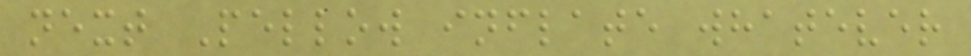next Pellow inflate whatever
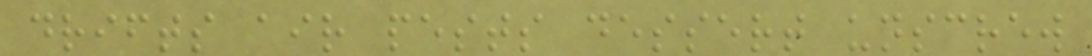drifts air pests dessert unscrew
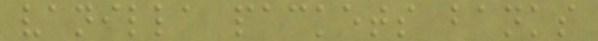vanilla packets banks
